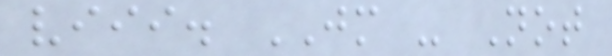viii. JM - Not
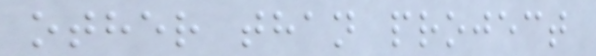other than project
